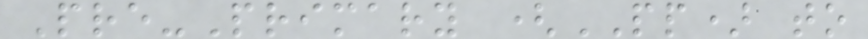Pre-Primary (PP) to
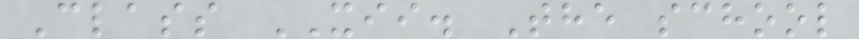Class XII. The school
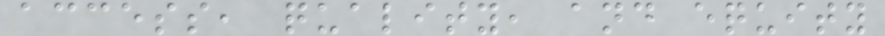access, quality, and equity
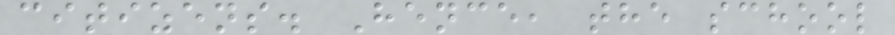citizens. Hence, the school
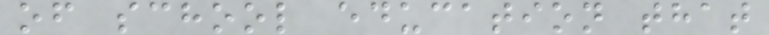of school education that
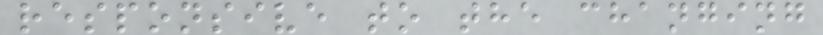responsive to the changing
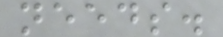needs.
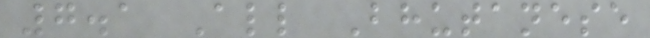7.1 All Bhutanese
